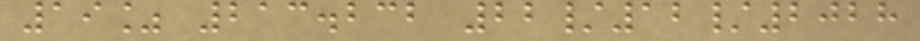19% 213.232 22/12/2028
